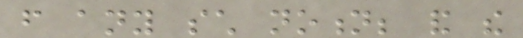from any such notion; and the
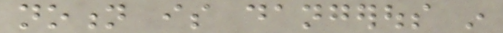notion is dangerous in
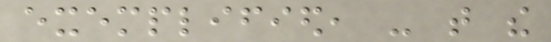exemplified, - that the
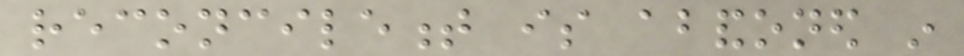reconcilement is abandoned in
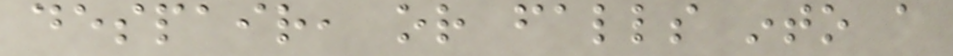despair, or falls into a
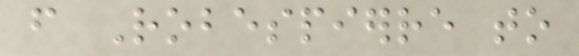from Robespierre to
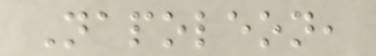Napoleon,
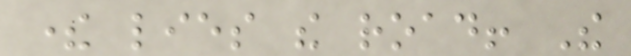there lies the road! The
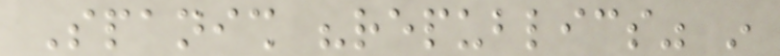Spanish "republics" in
